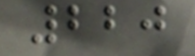220
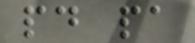pd pa
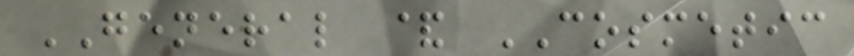GENERAL & COSMETIC
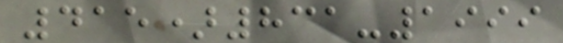415)831-1999
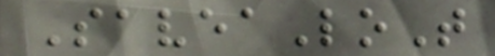SaveaLoT
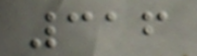316
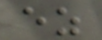ez
